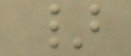}
